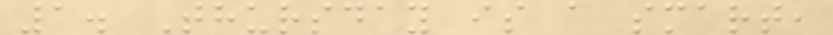1. Thursday is a smart,
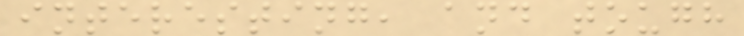interesting, and tough
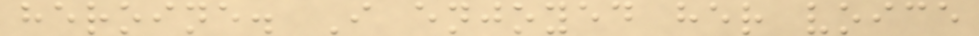heroine. I enjoyed her voice
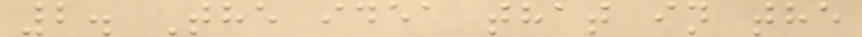2. The idea that in the
